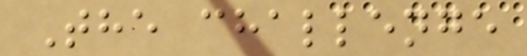The challenge
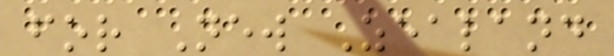for New Zealand
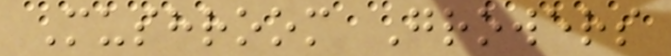Mushroom Growers
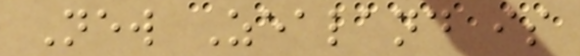New Zealand is
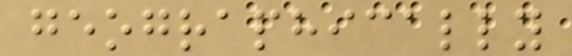geographically
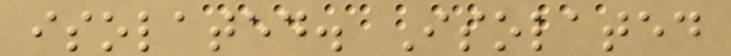isolated. Isolated
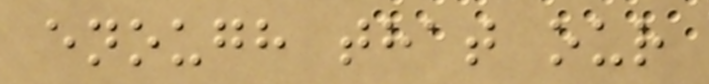enough that our
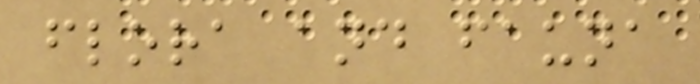flora and fauna
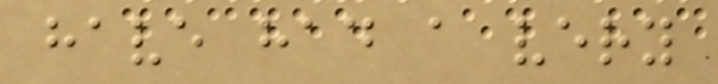have had a very
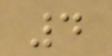4
